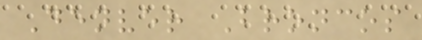Denver Broncos
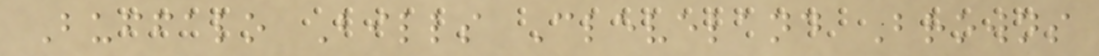Buffalo Bills Cleveland Browns
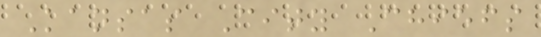Kansas City Chiefs
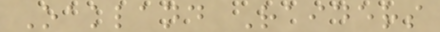Oakland Raiders
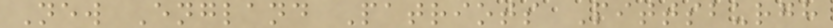New England Patriots Pittsburgh
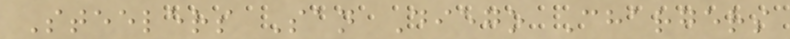Steelers San Diego Chargers
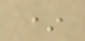*
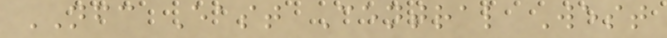NFC East Central West
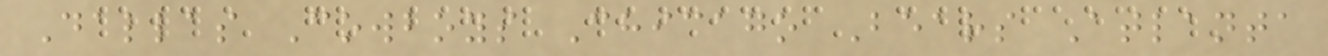Dallas Cowboys Chicago Bears Atlanta
